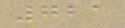721
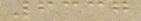6337
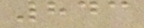843
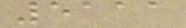5111
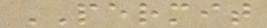PERMIT
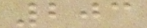203
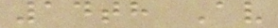14th Av
